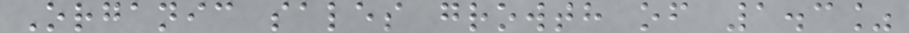Organic sales growth of 1.3%
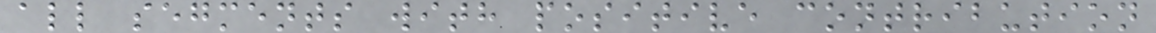all segments with positive contribution
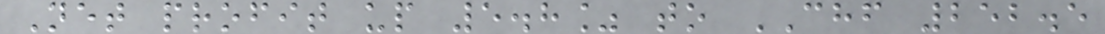Net profit up 5.8% to CHF 252.5
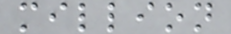million
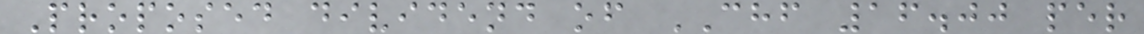Proposed dividend of CHF 16.00 per
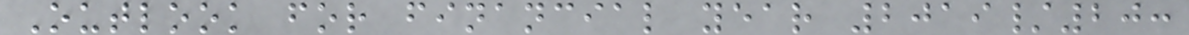Outlook for financial year 2019/20:
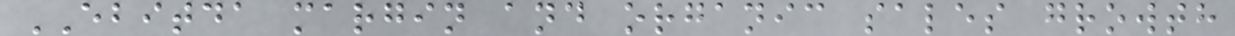EBITDA margin and organic sales growth
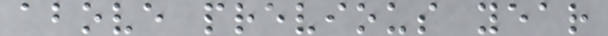above previous year
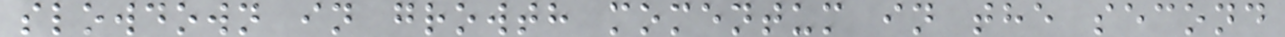slowdown in growth momentum in the second
